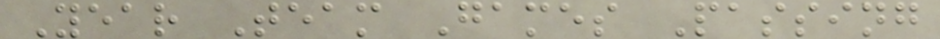Year Team Games Passing
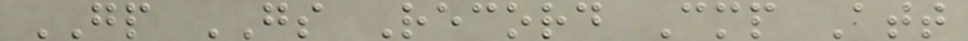GP GS Record Cmp Att
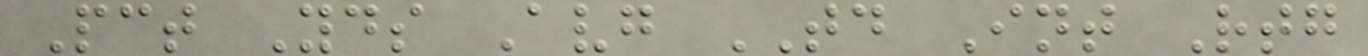Pct Yds Avg TD Int Rtg
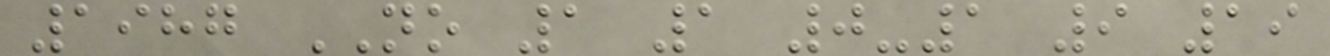1987 NO 1 1 0-1 9 19
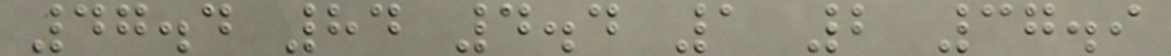47.4 84 4.4 1 2 37.9
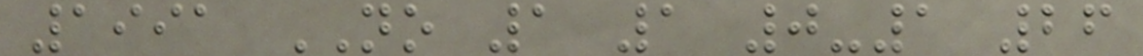1991 NO 1 1 0-1 26
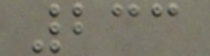233
